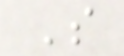S
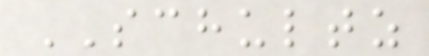SCHULTZ
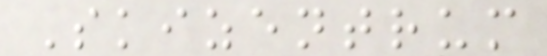Skizentrum
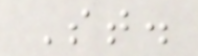St.
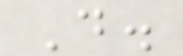D.
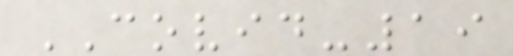COVID-19
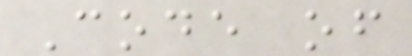Code of
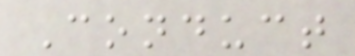Conduct
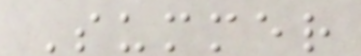Summer
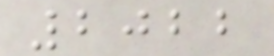2022
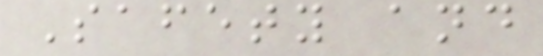Safety and
